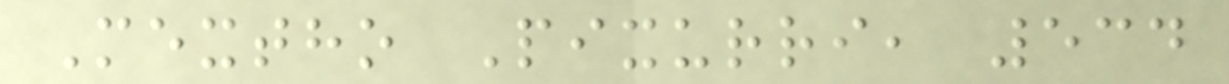Mextho Pixurri, 534
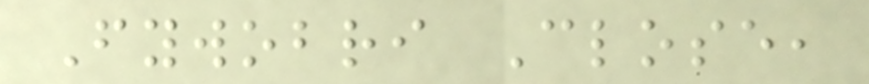Fywobri Close,
